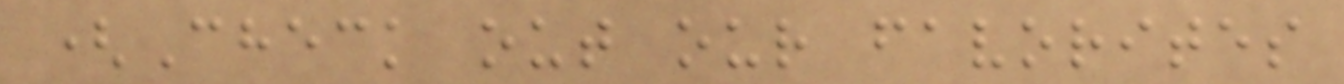(Check out our favorites
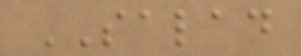SALAD
